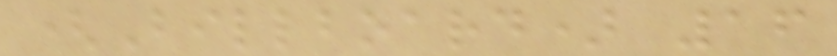(Billboard) 16
